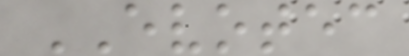EVOTEC
